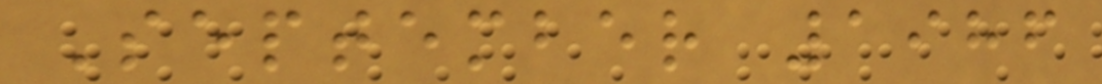September 1986
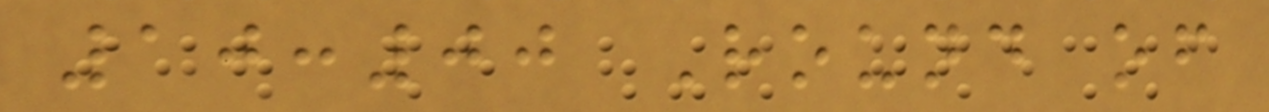10:00 Round of
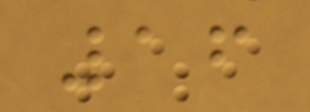16
